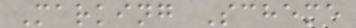Marking Scheme
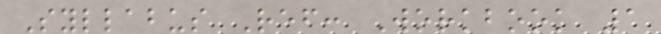Syllabus Ref: Workbook 1
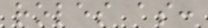roles as:
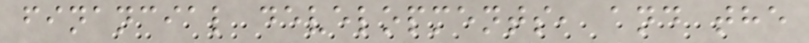financial developments, and the
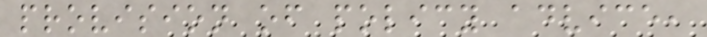provision of policy advice,
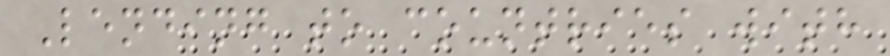Lending to countries with
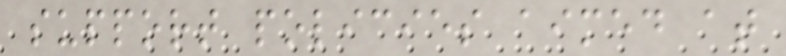support policies aimed at
